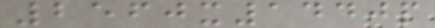2560x1440p
